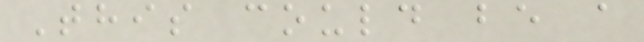This could be a
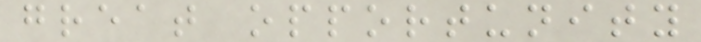great opportunity
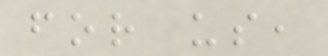for us,
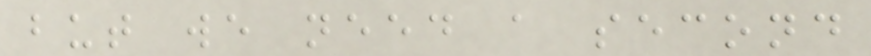but we need a second
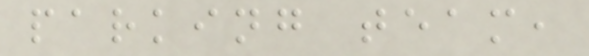parking team,
